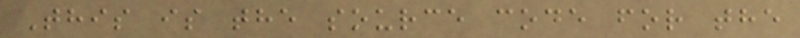This is the source code for the
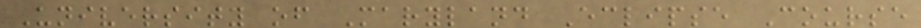University of Maryland Eclipse Course
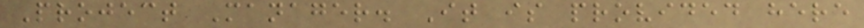Project Manager. It is provided here
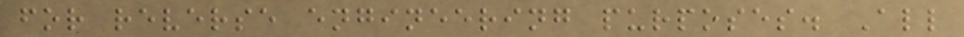for reverse engineering purposes. All
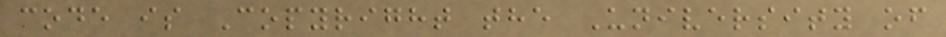code is Copyright the University of
